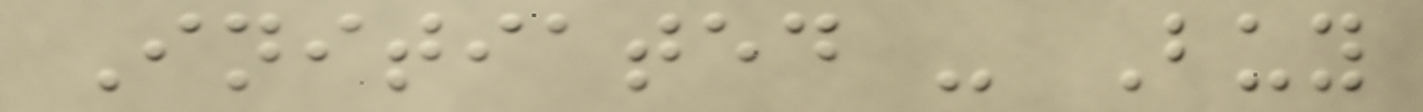Initiated - Buy
